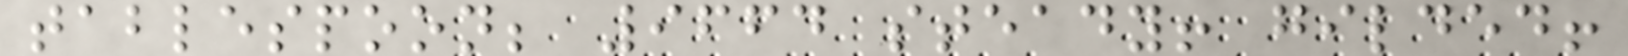tablespoon; 9664 steady! gilded!
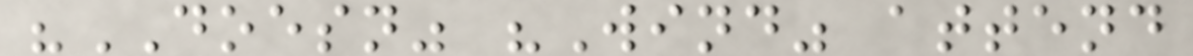"DOESN" "Wind" attend
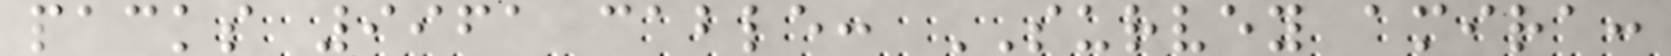packs 9961 cable: SURVEY amira:
